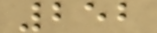252
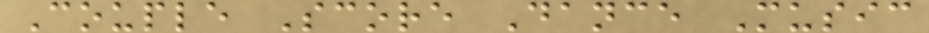Couple Score Dance Music
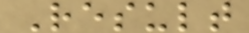Result
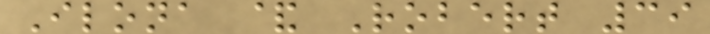Ilona & Robert 39
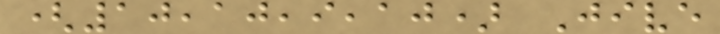(10,10,9,10) Jive
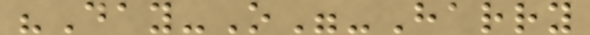"Day-O"-Harry
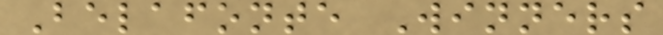Belafonte Winners
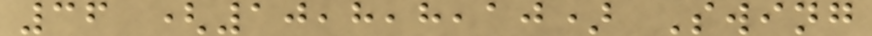36 (10,8,8,10) Swing
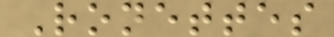Ronettes
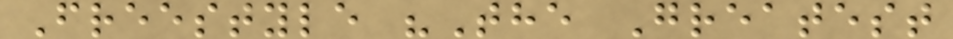Freestyle "The Greatest
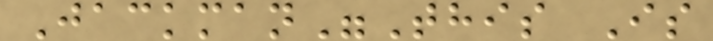Jackman"This Is
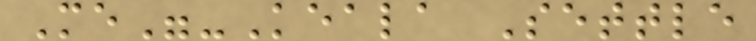Me"-Keala Settle
